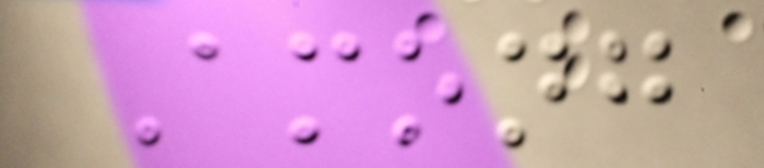Among
